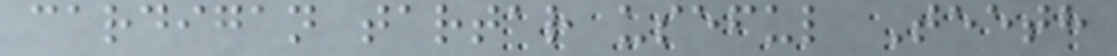cardigan tartar useful Teeth
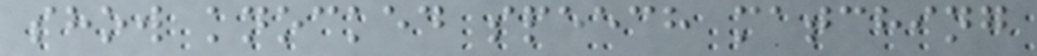show knocked speech matching
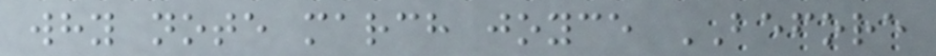why note march joyce BEFORE
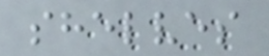shelves
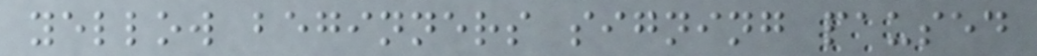yellow beginners signing paused
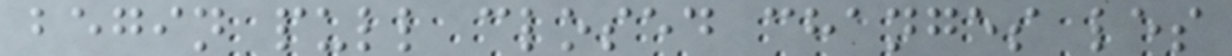begin pull closed changes les
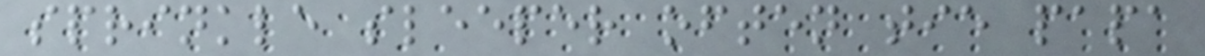sprinkle sleeper often tie papa
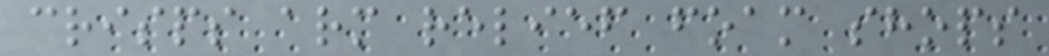crisps arm relief foam shops
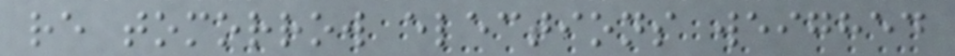re tomorrow elections weighed
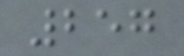257
